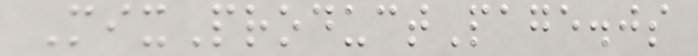MixProductPage.js
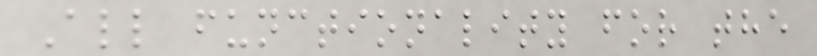All functionality for the
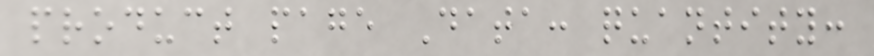product page Data: quantity:
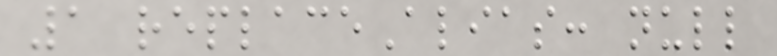1 replaceAlias: null
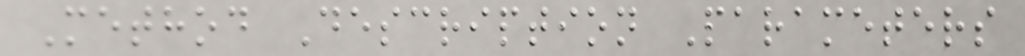Method Description Parameters
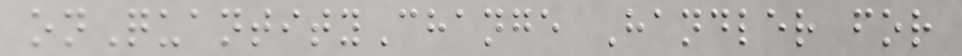onQuantityChange Handler for
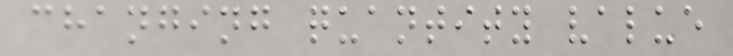changing quantity value
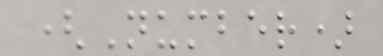(Number)
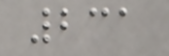231
